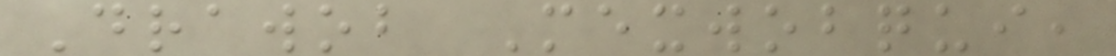Drawob Mexwobqui,
